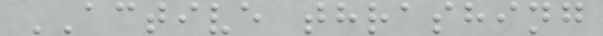ACTIVE thrashing
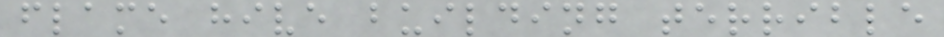flame hive building terrible
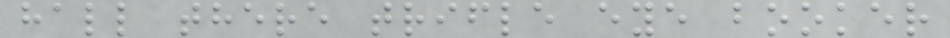hall there trifle eye booker
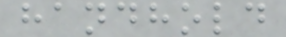handhold
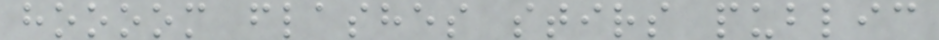hoooom flashes stirs public
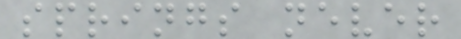springs never
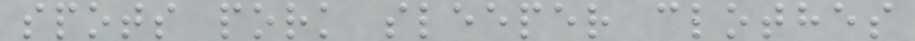spots pork sleeper clothes
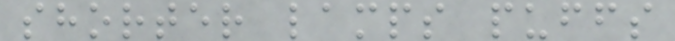shorter lamps puffs
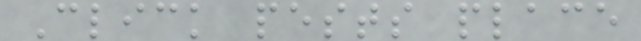Click pests place
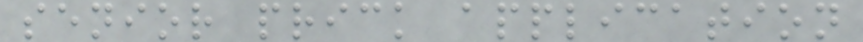senior prick application
